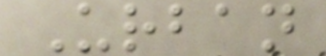Urban
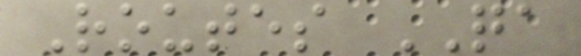Routes QA
